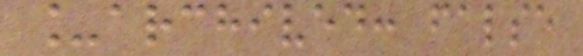_archived: false
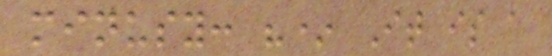minusy: "* It is a
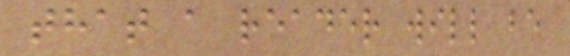that a reader will be
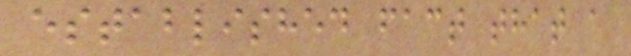established fact that a
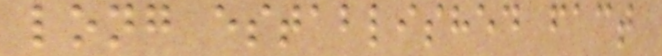long established fact
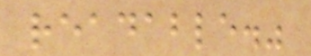readable."
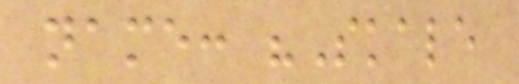name: "Skale
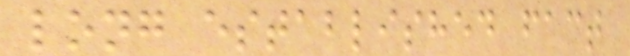long established fact
